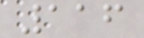116
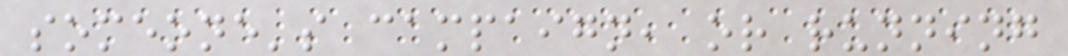someone's campaign, or running
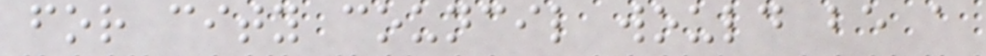for city council would be a
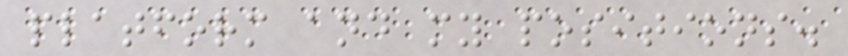platform and my positions.
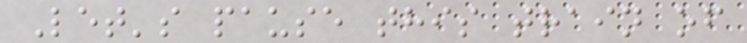Let's pause this train of
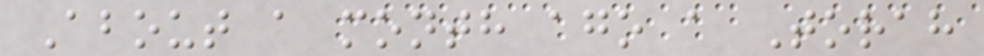About a month ago a Torah
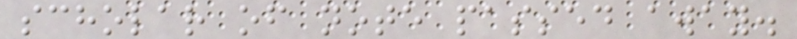scholar of note passed away.
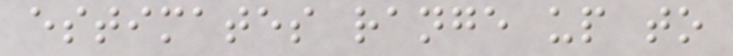estimates range up to
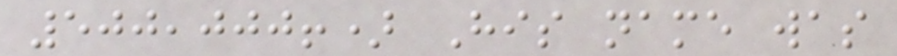500,000!) His name was
